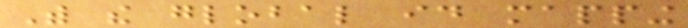With the global id mapping
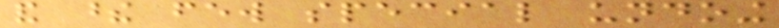and these few special undoing
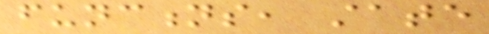functions, state
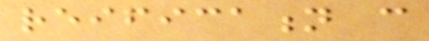reification can
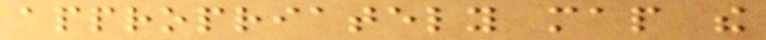appropriately map the
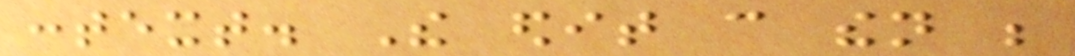context. The edit can then be
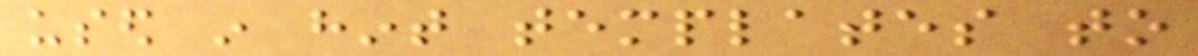used in hint templates to
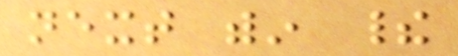next within their
